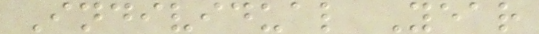Individual Year
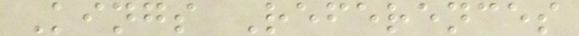Kings References
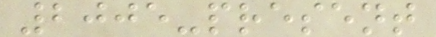2005-present
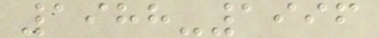1988-1996
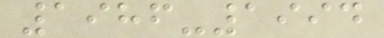1986-1994
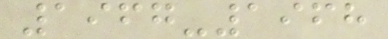1967-1968
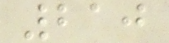210
